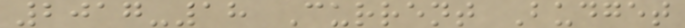2017-18 Current Budget
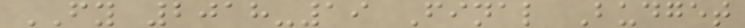FY 2018-19 Final Budget
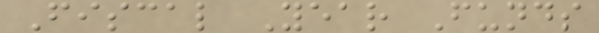Fiscal Year Funds
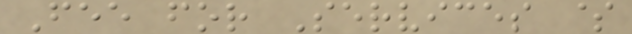Fee for Services $
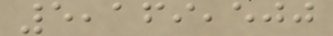5,169,500
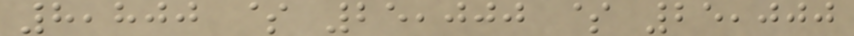8,800 $ 25,000 $ 25,000
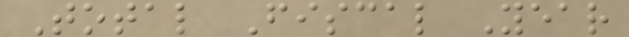Total Fiscal Year
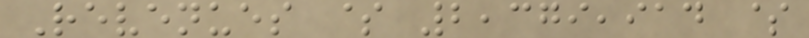Revenues $ 2,379,914 $
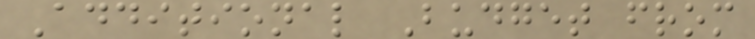Additional Budget from
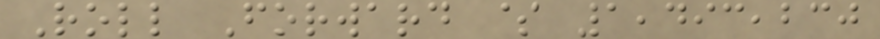Roll Forward $ 1,493,230
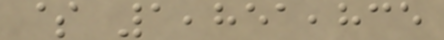$ 1,851,835
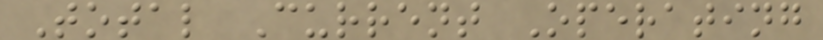Total Current Operating
